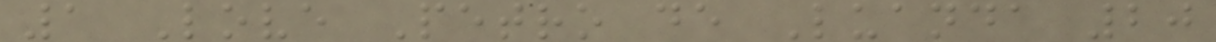1 Love Petro de Luanda 20
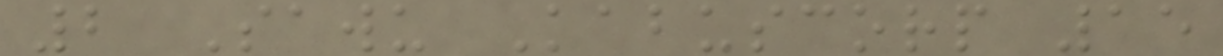2 Sawu Kabuscorp 15
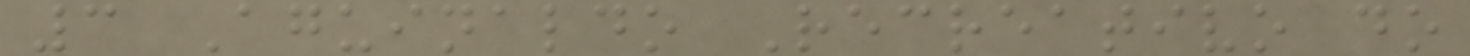3 Aguinaldo Recreativo do
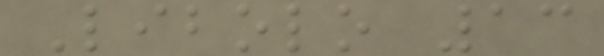Libolo 13
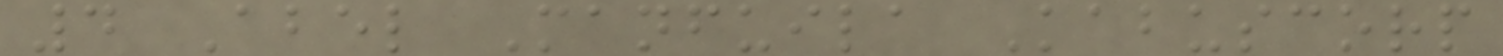4 Abel Manfuila Kabuscorp
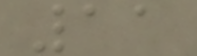11
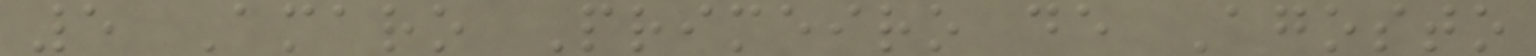5 Amaro Primeiro de Agosto
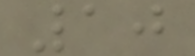10
